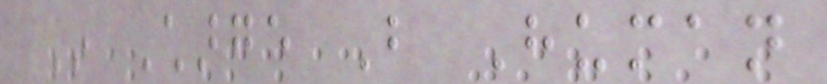In Charge But Human
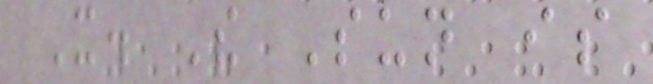It. The Sun is
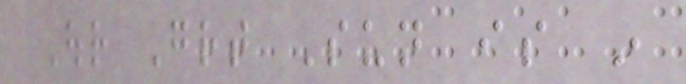Our Great Sun is in
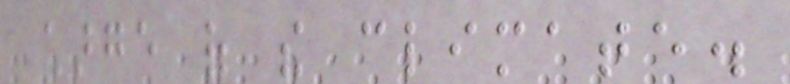charge of the climate.
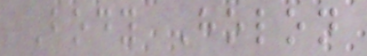Body Holon
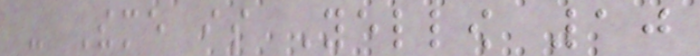- Theme is Yellow 10
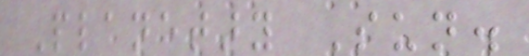Planetary Sun.
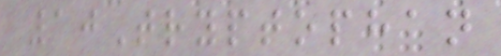10Tryptophan
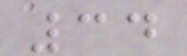34
